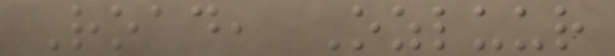Road, Ozluur
